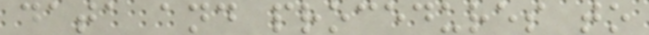data and procedures to
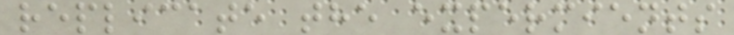replicate the expermients
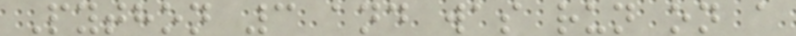Python 3 and was run on a
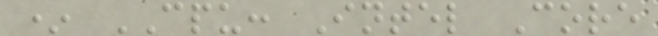* CPU: Intel Core
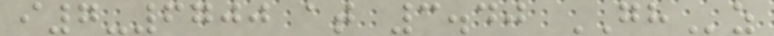i7-6700 at 3.40 GHz
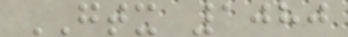GTX 1080
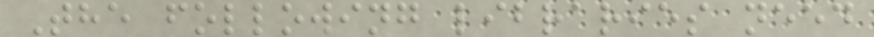The following libraries need
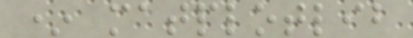* matplotlib
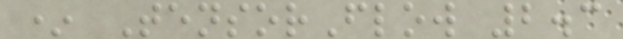* TensorFlow 2.3
